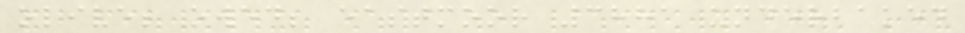olive; owed; eastmoor 3881 underbaked
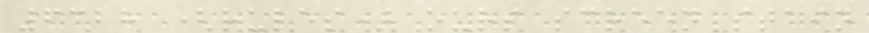6328 (rules) ours screen stain
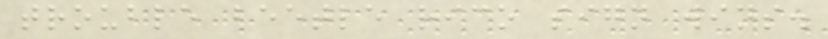trouble beetle rico sign wins.
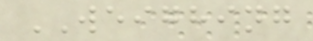WEIGHING
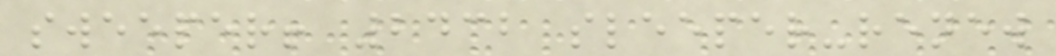sweeper! 2432 sleeper-renew
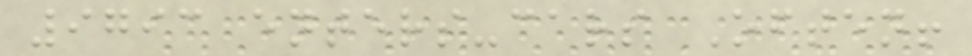9793 enters-cars Often!
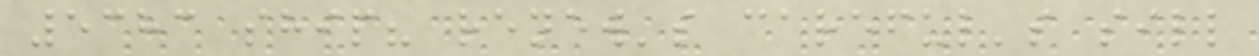5383 ship? renew's careful's sill
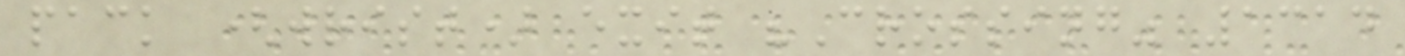pack (wrist) exit "Crossing" 1314
